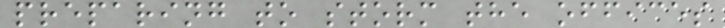preparing to storm the offices
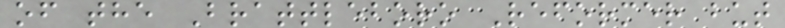of the Brattleboro Reformer but
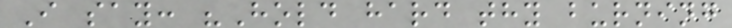I say: "Hold hard thy burning
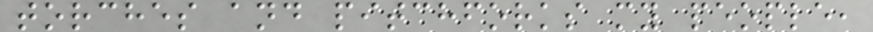torches and pitchforks my people,
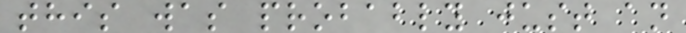this was probably just an
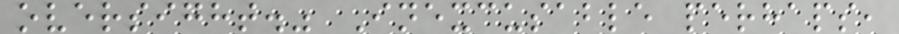oversight." Inexcusable perhaps,
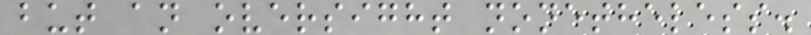but an oversight nonetheless.
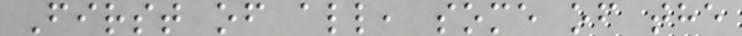First of all, some of the
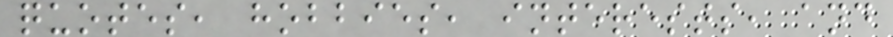quotes, hobbies, interests, and
